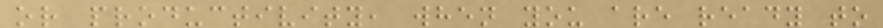or productivity, when you are ready to
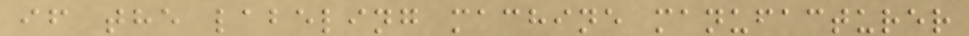if the labeling machine manufacturer
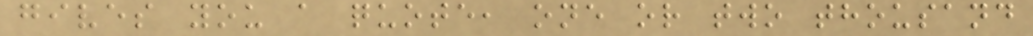gives you a quote, one or two thousand
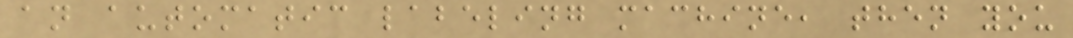an automatic labeling machine, then you
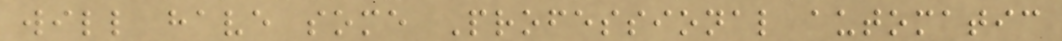will have some Professional automatic
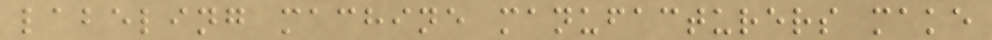labeling machine manufacturers make
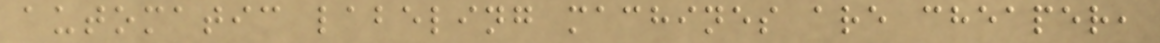automatic labeling machines are cheaper,
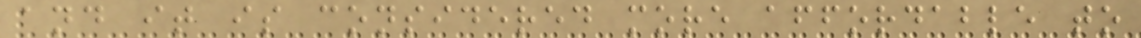and it is considered more affordable to
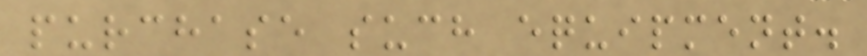purchase such equipment.
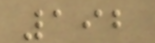192
